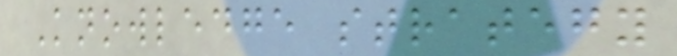Knowledge strategy
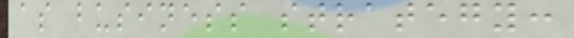as business strategy:
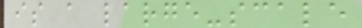is a large-scale
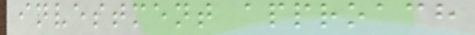investment approach
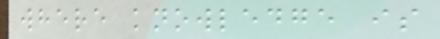where knowledge is
